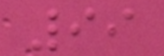99
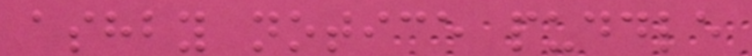ashby notice puddle
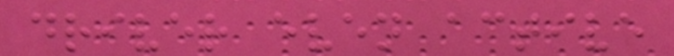driver even active
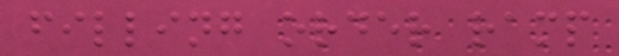filling order ramp
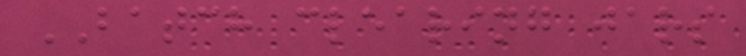BATCH clearing jars
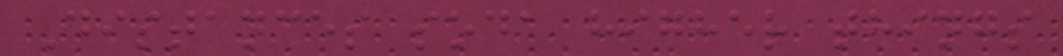Distances soda higher things
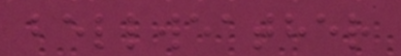bellweather
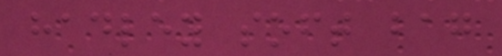hadley soft bag
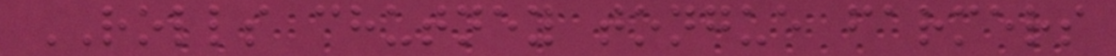ROLLS chutney tongue farmers
